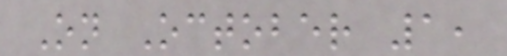On October 1,
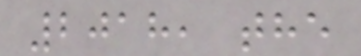2018, the
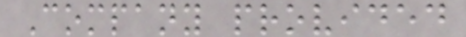Company provided
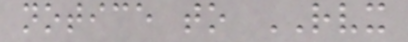notice to RVX
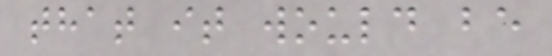that it would be
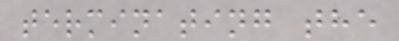terminating the
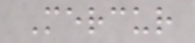Mercur
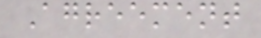Agreement
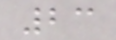23
